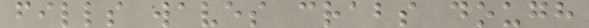fills waves crabs dough
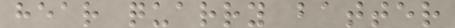hear quarry batter
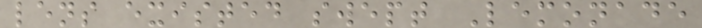lens existed swept Lemonade
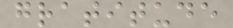gratitude
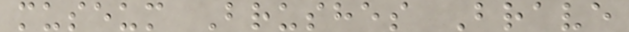museum Brushes Brave
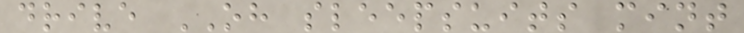drive OH sleepsuits mint
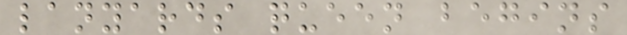lanyards queen begins
